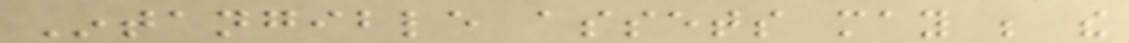Intangible assets may be the
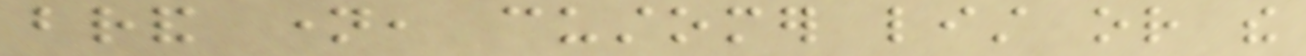brand name, customer list or the
